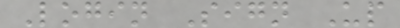Login Sign Up
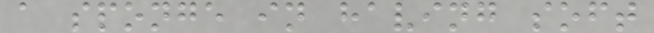a sponge in having soft
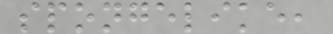spongelike,
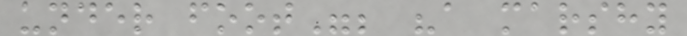under foot"; "a marshy
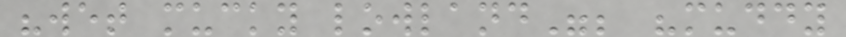"wet mucky lowland"; "muddy
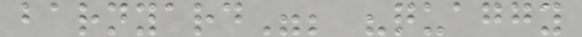barnyard"; "quaggy
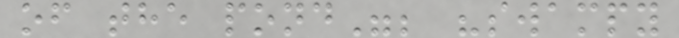of the pond"; "swampy
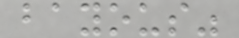bayous"
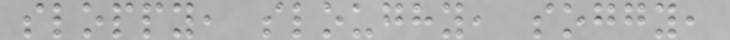sloppy, sloughy, soggy,
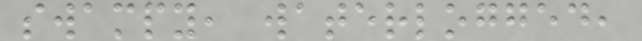swampy, waterlogged,
